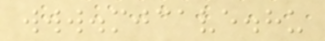www.mjcave.hu
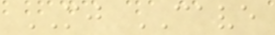MJ CAVE
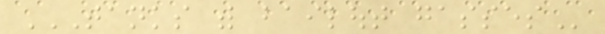TANKS WITH BAILOUT GASSES
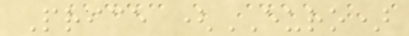Price (EURO)
